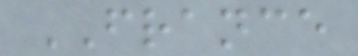FRANCE
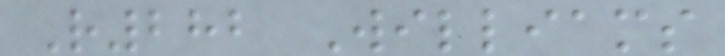R282 Williams
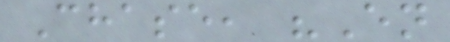Chase, "En
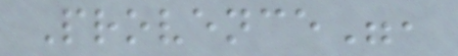Provence",
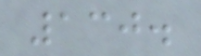130.
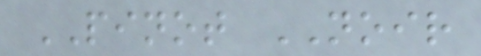PINOT NOIR
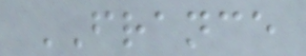FRANCE
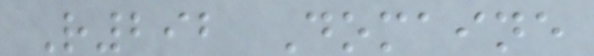R292 Domaine
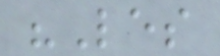"Les
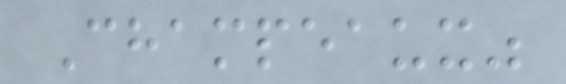Champeaux"
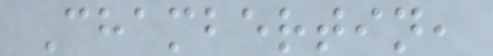Chambertin,
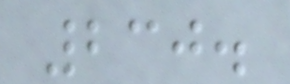230.
